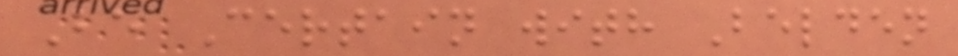Be Certain with Belden
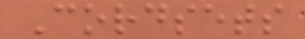Cordsets
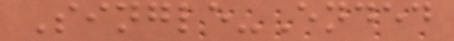Single-Ended
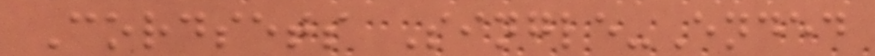Cordsets Single-Ended
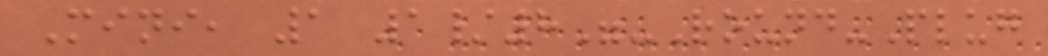Mini, 1 1/8"-Round-Plug
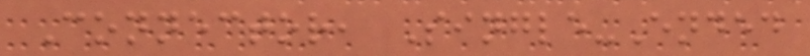Connector, Single-Ended
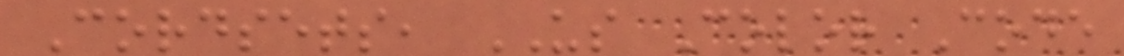Cordsets, US Color Code
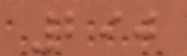290
